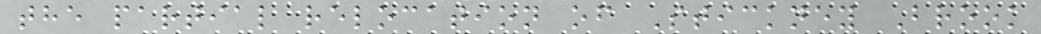the partial relocation of Stickney Brook
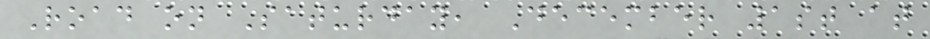Road on Saturday, December 1st at
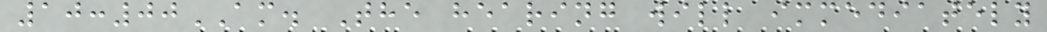10:00AM. The hearing will immediately
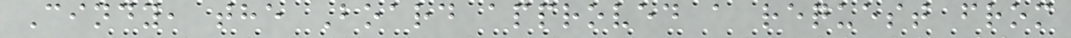Cindy, the Board approved a request from
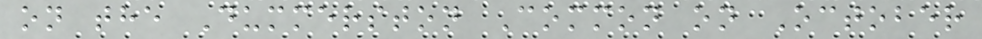on the Dummerston Common on October
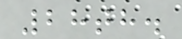28th.
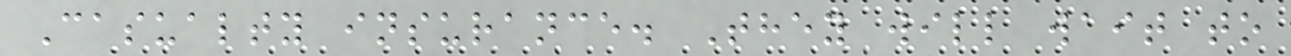Casualty insurance. They will wait to
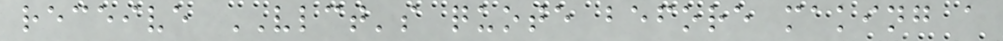receive VLCT's quote before making a
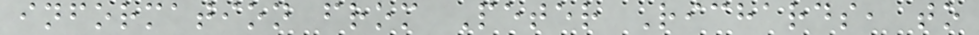information from Peter Richards, to
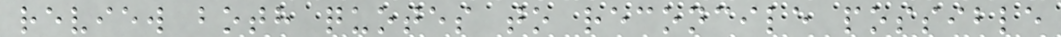review both quotes to reconcile possible
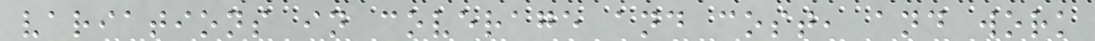variations in coverage and cost, and work
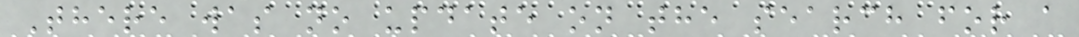There was no update on the search for a
